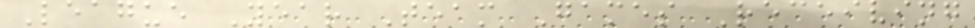League Year Team Games Receiving
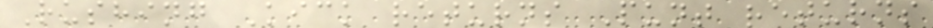Rushing Kick returns Punt returns
